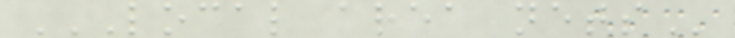LOCAL AREA NETS
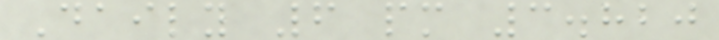Daily 6 pm 3.820
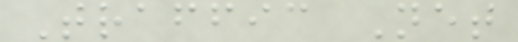Traffic Net
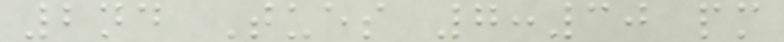2nd Tues 7:30 pm
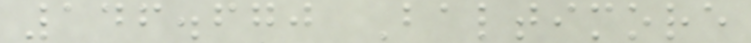146.670 Baltimore
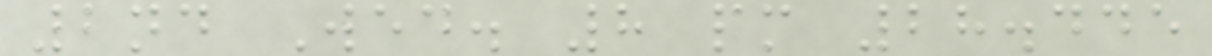2nd Wed. 8 pm 28.445
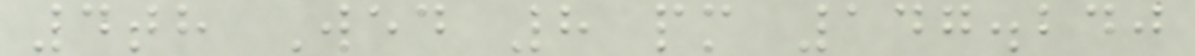4th Wed 8 pm 147.240
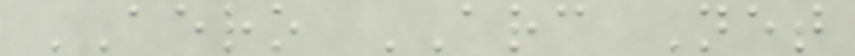AERO ARC Net
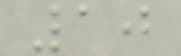10
